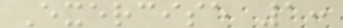Exercise 1:
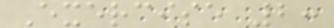Exercise 2:
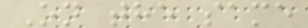On the same
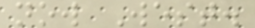now West.
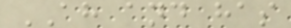AH and has
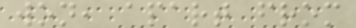won, apart from
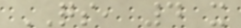QS, 4 x
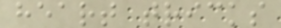heart tricks
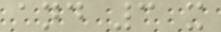and 3 x
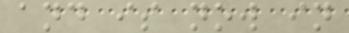and is now in
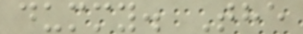dummy. The
